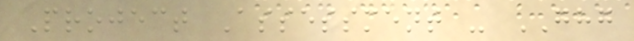Project Assessment - GHG
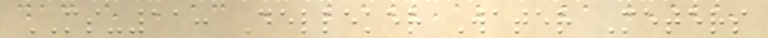MS-11: Delleker Water Meters
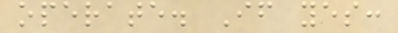operate. If yes:
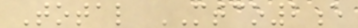Total MTCO2e
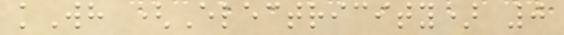kWh (Electricity) 0
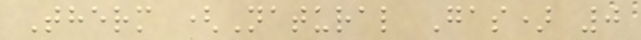Therm (Natural Gas) 0
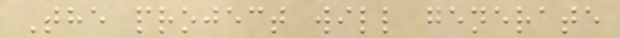The project will generate
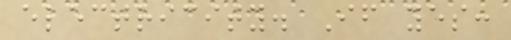electricity. If yes:
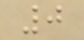0
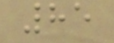85
